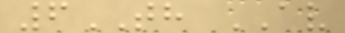6TH AV
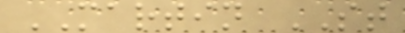MARTIN ST
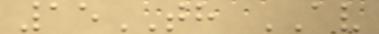15TH AV
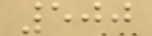500
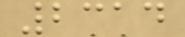2314
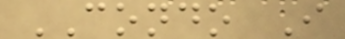CONDO I
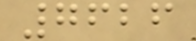7626
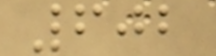602
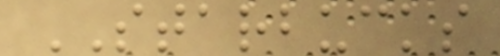STARBUCKS
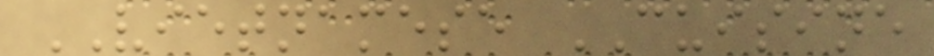VIETNAMESE CUISINE
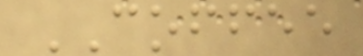COFFEE
